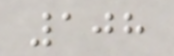108
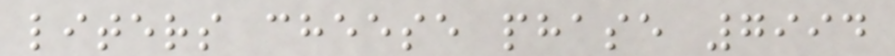liters cheese phase 7994
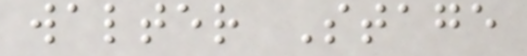walter Stage
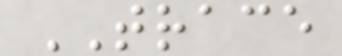TRACE
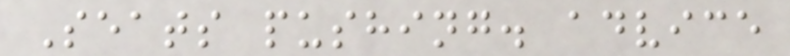Seats pushing. advice
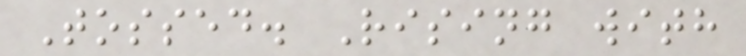Tossed. Rising with
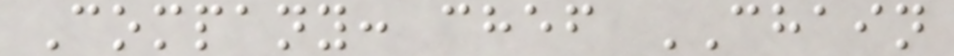Company: chef CHAIN
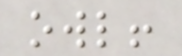owl!
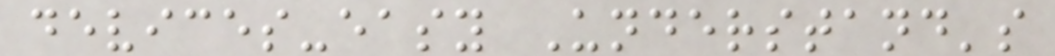devices-easy Understand's
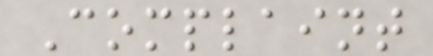Complaint
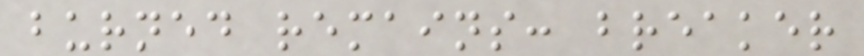burned remains: breaker
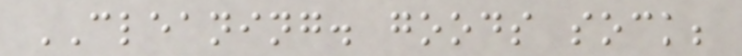CLEANING. goods sock;
